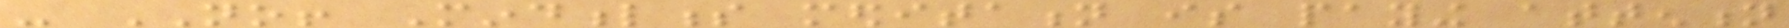- NO! Mindfulness meditation is paying attention
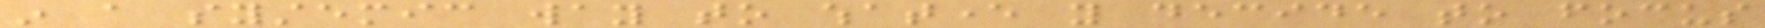in a systemic way to whatever you decide to focus
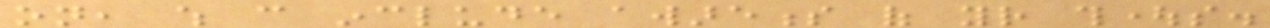on, which can include awareness of your thoughts.
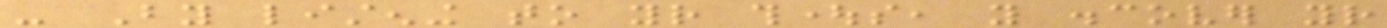- By listening to your thoughts, you discover your
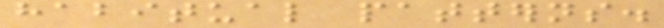habitual patterns.
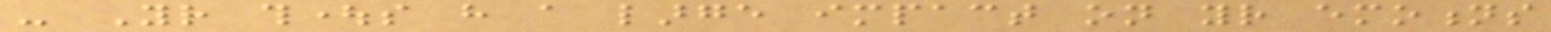- Your thoughts have a large impact on your emotions
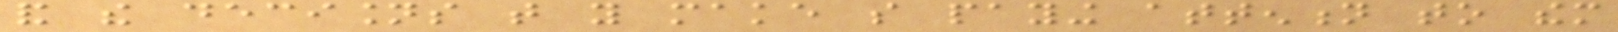and the decisions that you make so paying attention to them
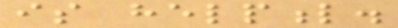is helpful.
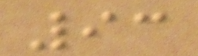93
